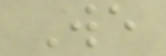We
